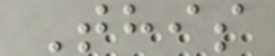This
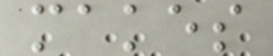makes
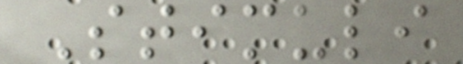Stimuli
